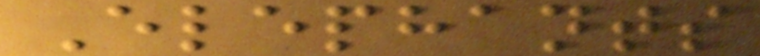Elephants
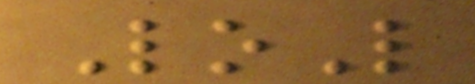LoL
